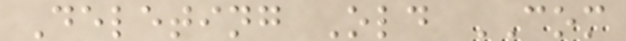Deleting Old COM
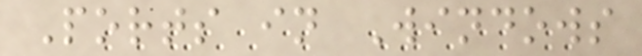Ports in Windows
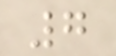7
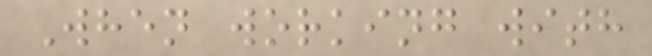When working with
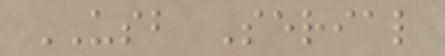USB Serial
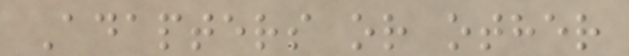Adapters or other
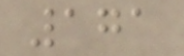171
